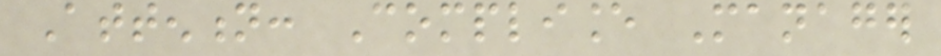Attention: Compliance Manager
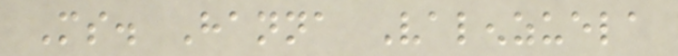Ms. Hanna Valenzuela
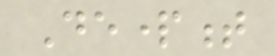Department
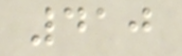410
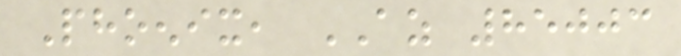Phoenix, AZ 85003
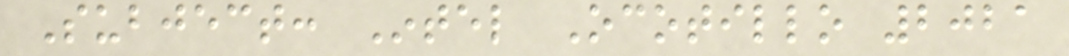Subject: Intel Ocotillo 2021
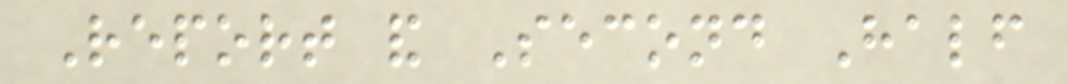Report and Second Half
